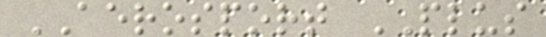AEROSPORT PLUS
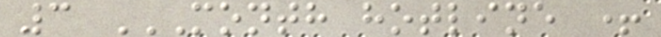3 MONTH HOTLINE +
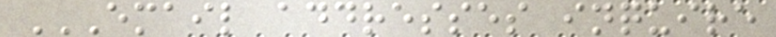EMAIL ADDRESSES INQUIRE
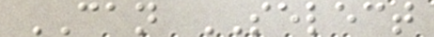CAN SELECT
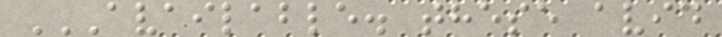AVAILABLE. THESE AVID
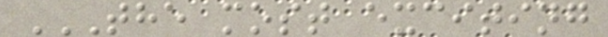THE MOST EXCITING
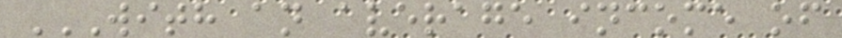WITH AN AVERAGE INCOME OF
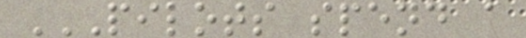PILOTS SPEND A
